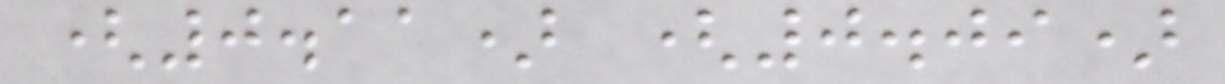(0.11) (0.09)
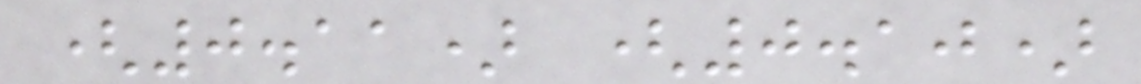(0.11) (0.10)
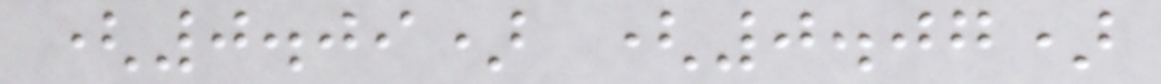(0.09) (0.07)
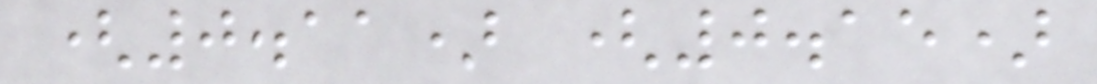(0.11) (0.15)
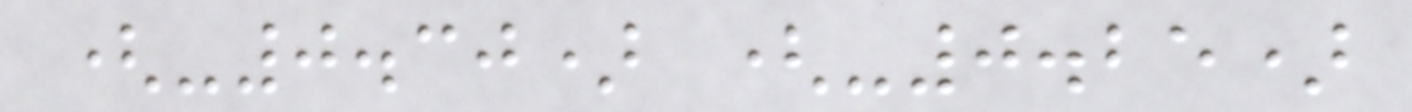(-0.30) (-0.25)
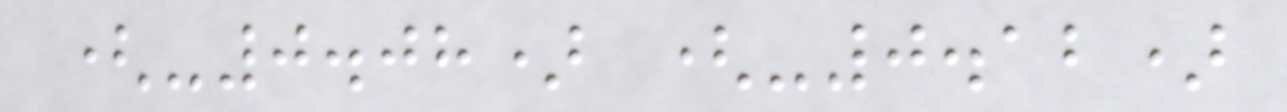(-0.08) (-0.12)
